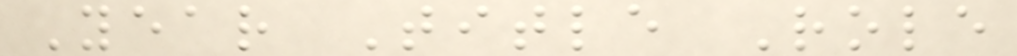Year Title Role
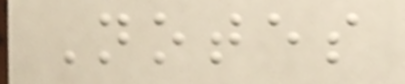Notes
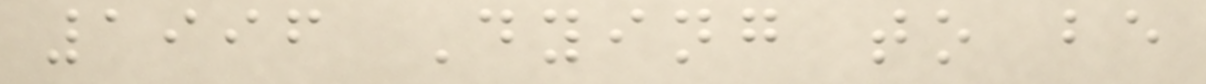1996 Dying to be
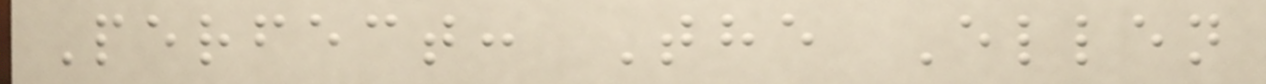Perfect: The Ellen
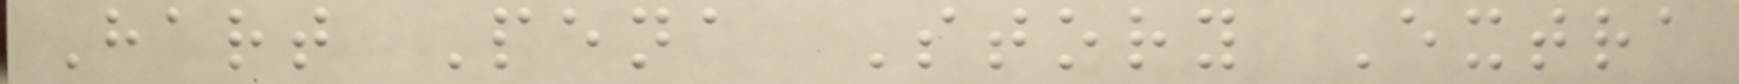Hart Pena Story Extra
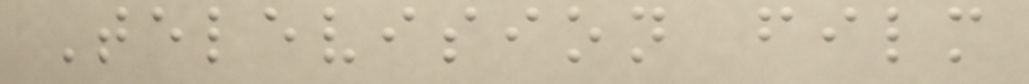Television film
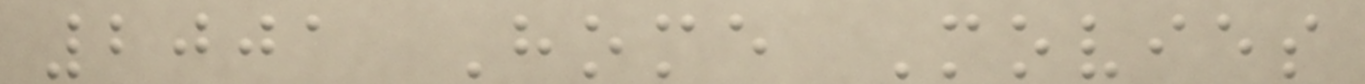2001 Home Movies
